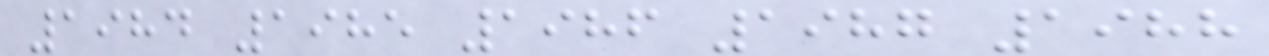1984 1985 1986 1987 1988
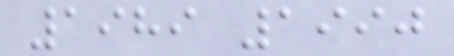1989 1990
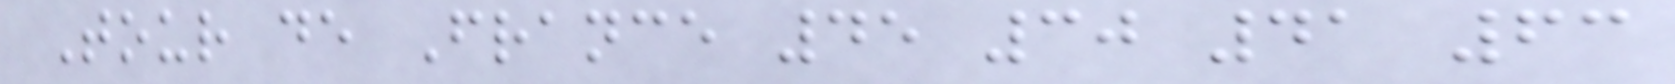Tour de France 45 30 41 63
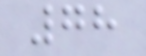78
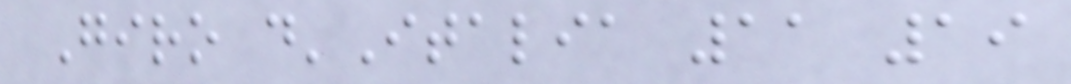Giro d'Italia 11 19
